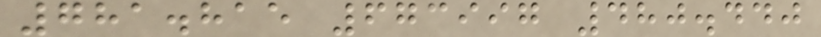781.815 673997 480.440
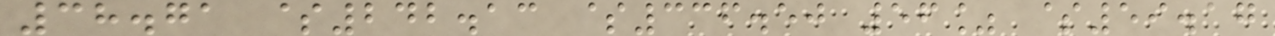38.71 $242.13 $336.50 56% $59.17
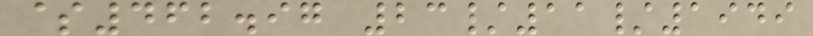$462.97 23/11/1949
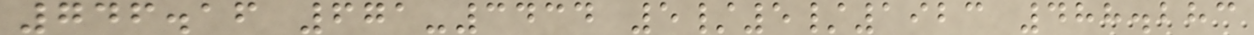746.16 671-3434 5/5/1923 488.283
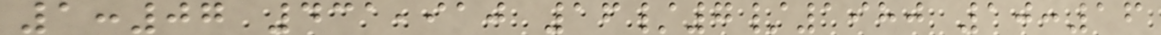1:07 431,910 16/7/1980 10:16
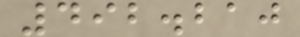492.210
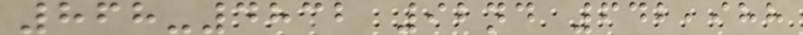868-4832 92nd 642,988
